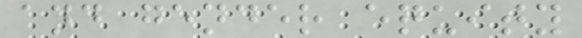and gender equity
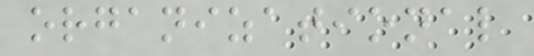organizational
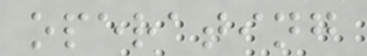operating
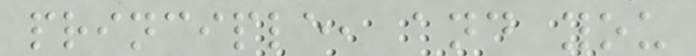principle, and you
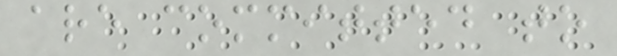are committed to
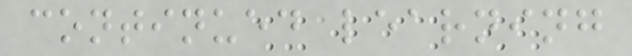continued learning
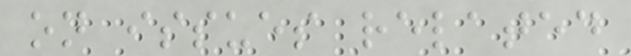on issues related
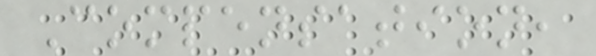Compensation,
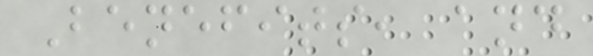Benefits, and
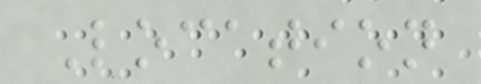Location
